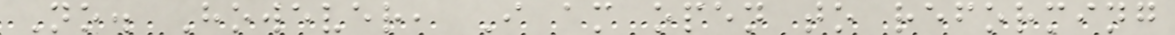No. However, I am open to reforming
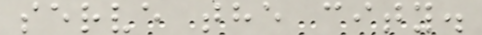serve the city.
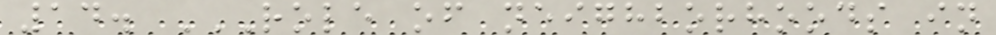14. ROLE OF NEIGHBORHOODS IN
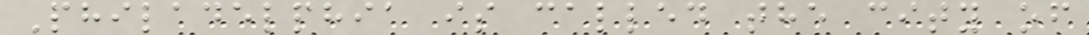Philadelphia is called the city of
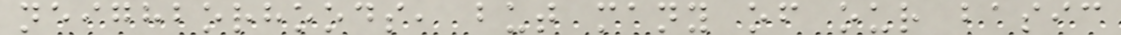neighborhoods, but many of our basic
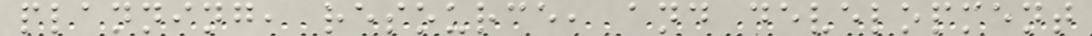planning, resource, and development
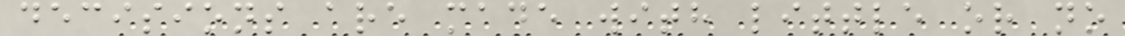decisions are made with little or no
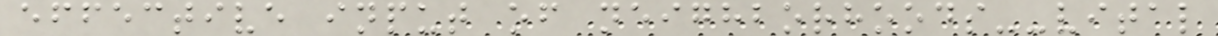effective input of neighborhoods--vital
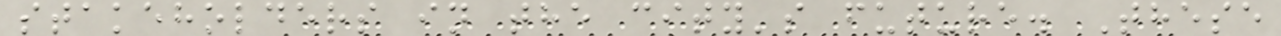stakeholders in the city's future. These
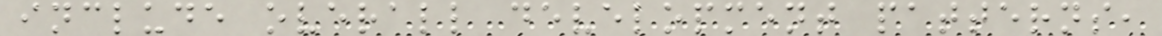include overall development patterns,
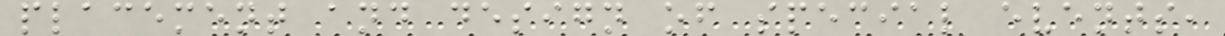placement and design of special events,
